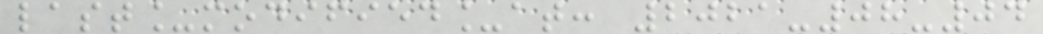last_modified_at: 2021-08-04
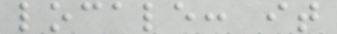locale: it
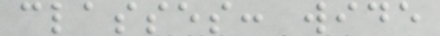classes: wide
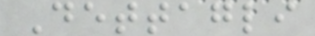Dettagli
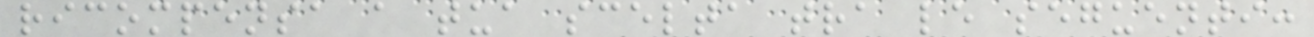ricompensa a tua scelta tra le seguenti:
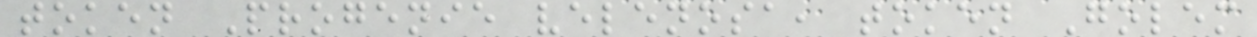token Progenie velenosa, token Golem
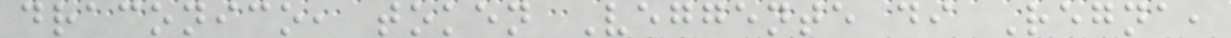draconico, token Veggente di Regna,
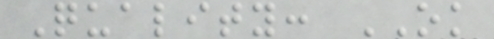Quality: OK
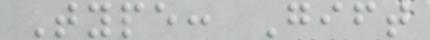Type: Gift
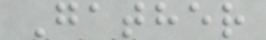Gather
